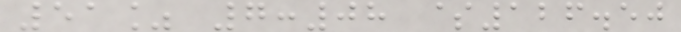51% 7:08 $126.50
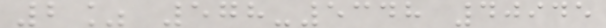2% 578-5348 40945
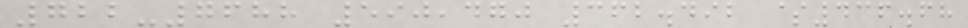722-7688 590,470 362.492 $436.68
